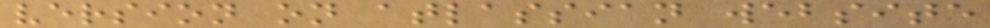version on atlassian website
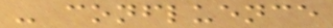- confluence
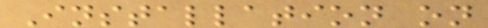Installation on
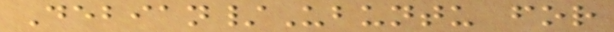Debian/Ubuntu for
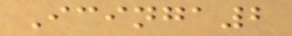Icinga2
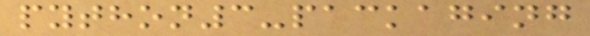python3-packaging
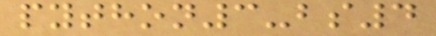python3-bs4
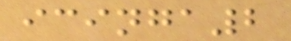icinga2
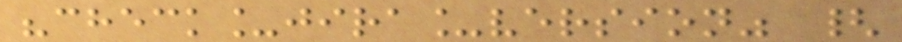"check_jira_version" {
